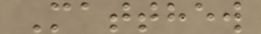Matthew
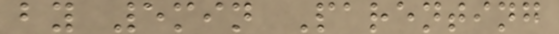by 5min Parenting
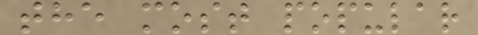the most popular
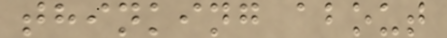thinking about
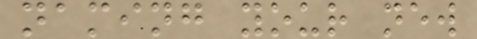naming your new
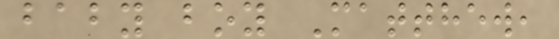baby boy Matthew,
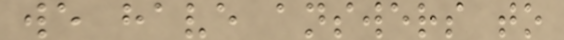we have answers to
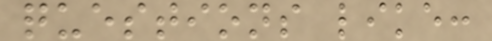questions like:
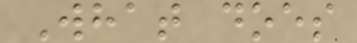What does
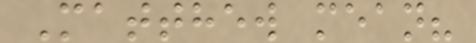Matthew mean?
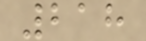218
